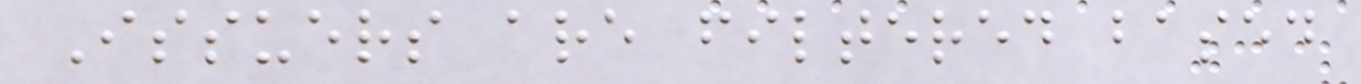Issuers are filtered based
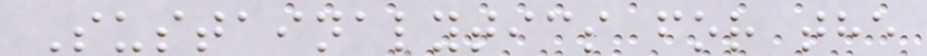Sustainalytics for the
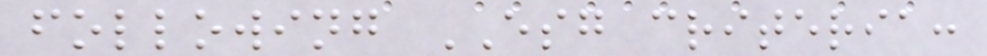following ESG criteria:
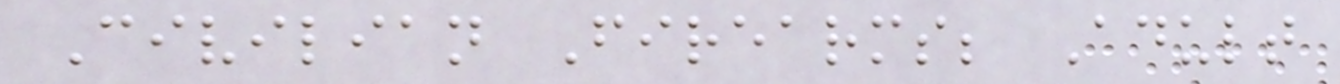Civilian Firearms; Adult
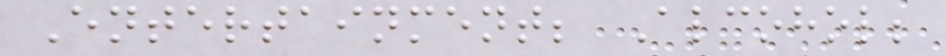Entertainment; Alcohol;
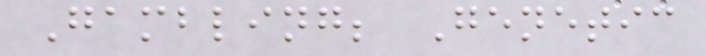Gambling; Genetic
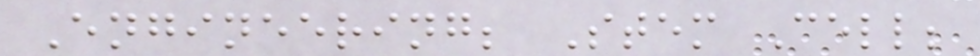Engineering; Stem Cell;
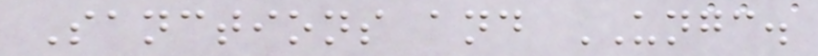Sanctions and UNGC.
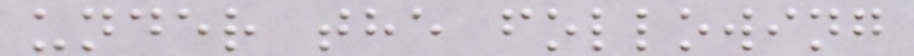under the following
